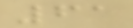61
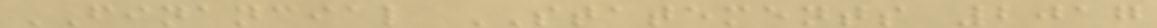FINANCIAL STATEMENTS 2017
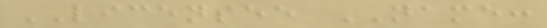LICENSEE NAME:
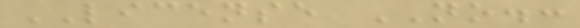LICENSE NO.:
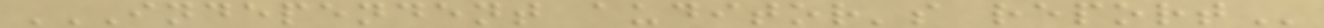INDEPENDENT AUDITOR'S REPORT
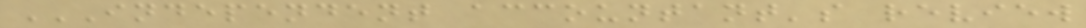INDEPENDENT ACCOUNTANT'S REVIEW
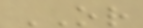OR
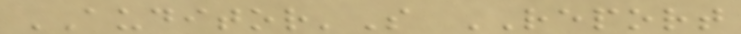AUDITOR'S REPORT
